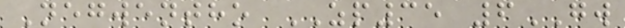Negwentho ZP35 6GW
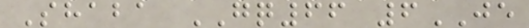Shaba GQ66 6JE
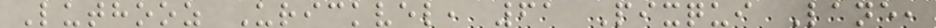Luthooz Urickvel, 61 Pixqui Lane,
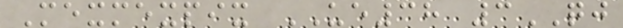Mexmexpix UE38 3QJ
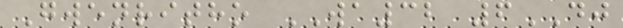Gwenritho WA32 6DJ
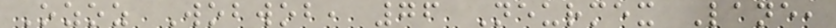Ozoz Wobwob, 76 Neurmex Lane,
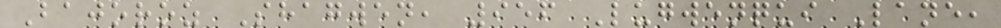Bajoroz Shagwen, 956 Lugwenqui Lane,
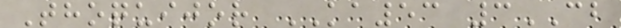Thoquijor KA53 3CB
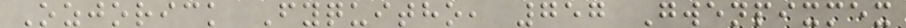Ozjorick Fyquitho, 757 Gwenpixmex
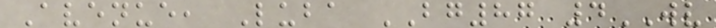Avenue, Luba BG87 4WV
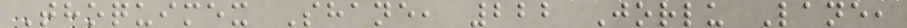Thoquimex Shane, 222 Jorlu Lane,
